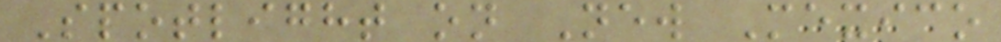Spotlight on New Mexico
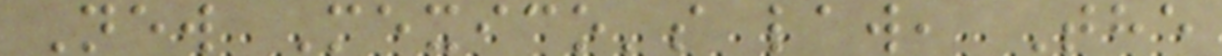New Mexico's law, The
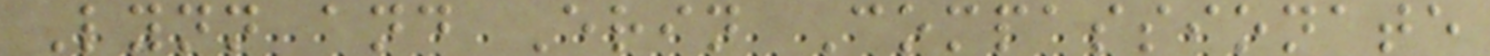Lynn and Erin Compassionate
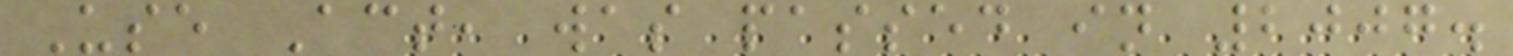Use Act, was passed in 2007.
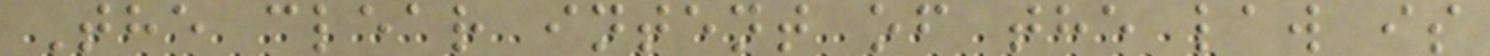The clear intent of the law is
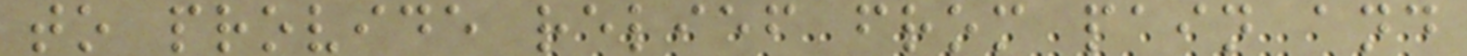to provide relief from pain and
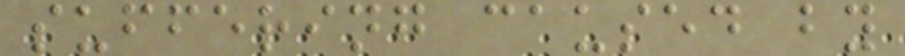suffering caused by
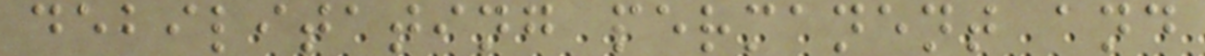debilitating permanent and
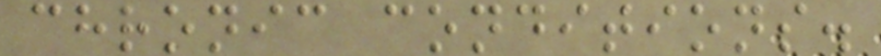chronic conditions.
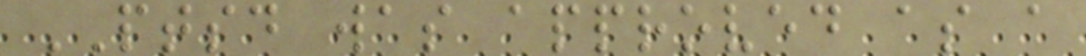PTSD was approved as a
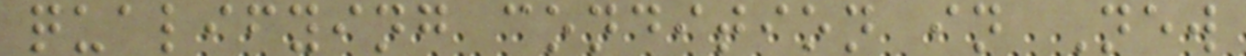qualifying condition in New
